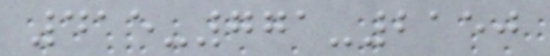415-771-2150
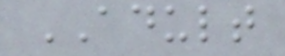ADULT
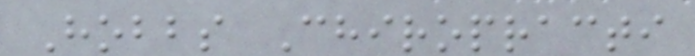Hobbs Chiropracti
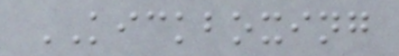KICKBOXING
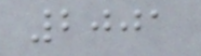2001
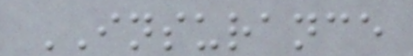INSURANCE
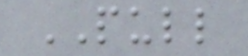PULL
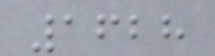1628
